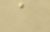a
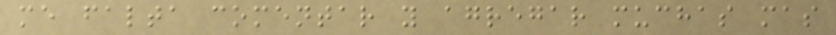me falta comentar y agregar muchas mas
